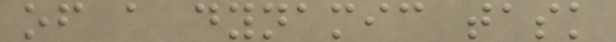of a dynamic task
